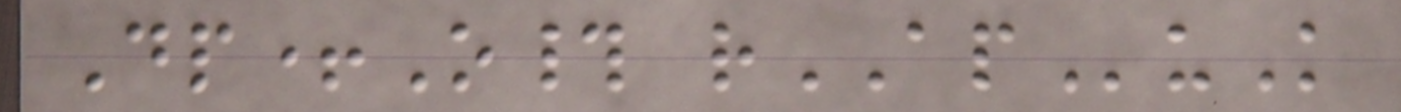Dp+O# rAPuK
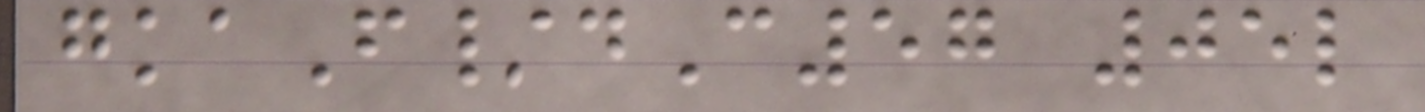gkaF/dC57 05l
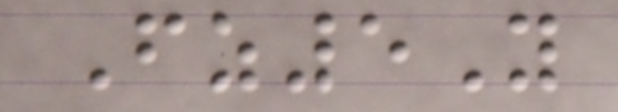Fz5Y
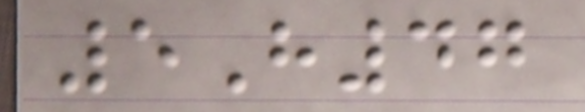5H47
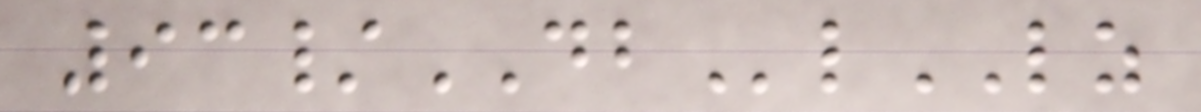93/DBlLZ
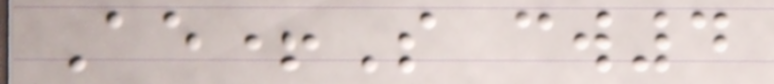Ae+S cw4
